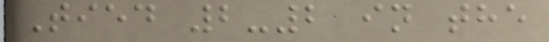Tied 2-2 in the
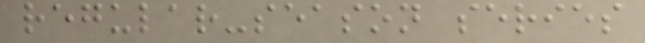regular-season series
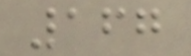167
